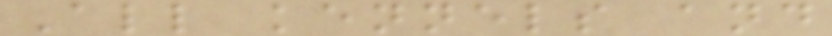All kennels and
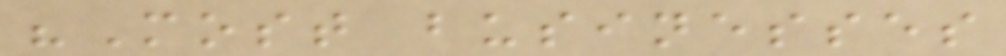"Most businesses
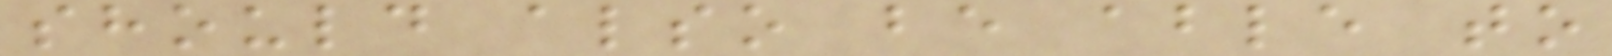should also be able to
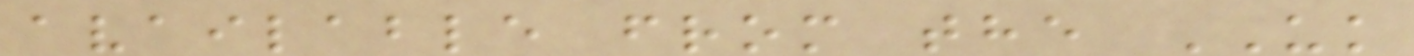available from the UK
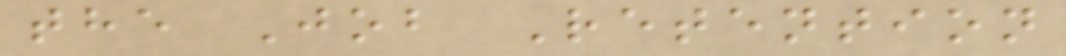the Job Retention
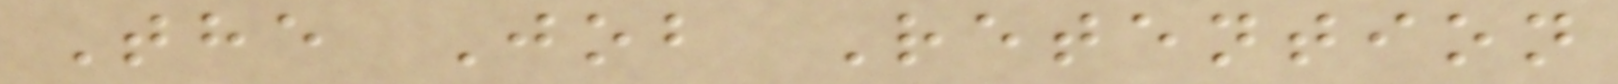The Job Retention
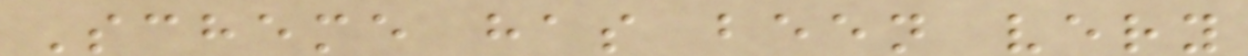Scheme has been very
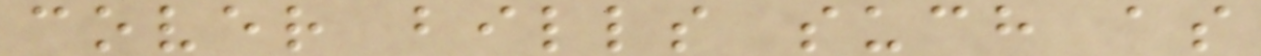cover bills such as
